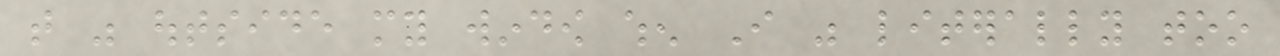that was outside my window when I was literally too
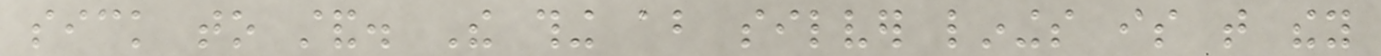sick to stand. The thing about silver linings is that they
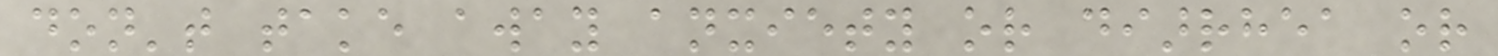don't take away anxiety or diarrhea or
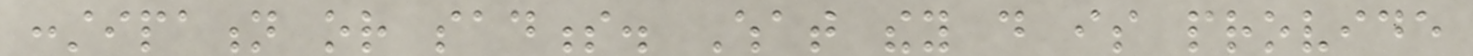constipation or sadness. What they do is provide
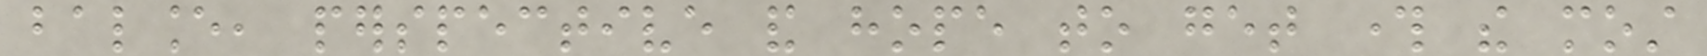balance, perspective and hope to get through the most
